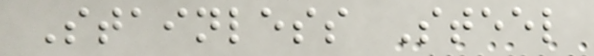Stainless Steel
